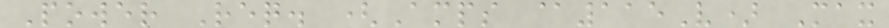Power Req. (Amps @115V) Max
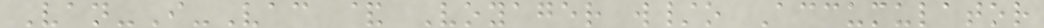Van-I-Vac & Voyager w/o Accumulator
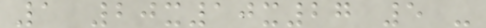1 20x10x27 5 -
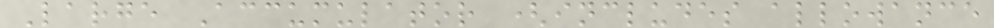Large Accumulator (includes allowance
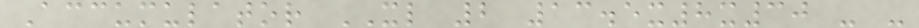Accumulator XL 2 13.5x8x30 - -
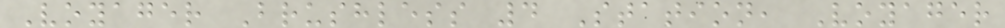Voyager Brushless 4 Station, Voyager
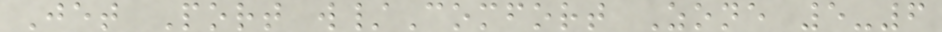Jet Port w/Comfort Zone 5-6
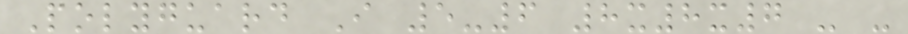Polyguard I 5-6 8x8x7 - -
